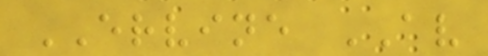ERVINE AV
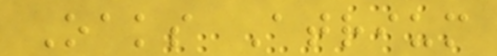Oaks Atrium
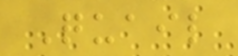Quail
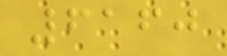6160
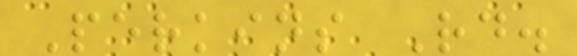Perkins Rd.
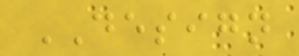DESIGN
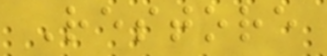Restore
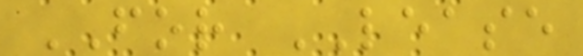FOR LEASE
